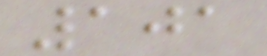101
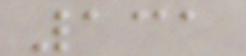131
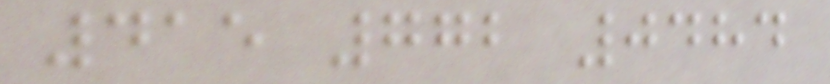415 772 0484
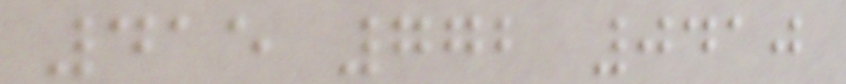415 772 0410
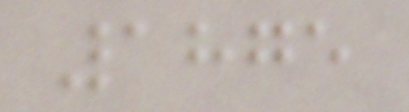1875
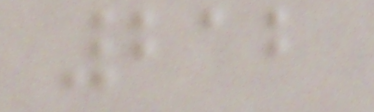212
